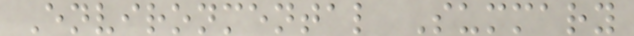Environmental Summary
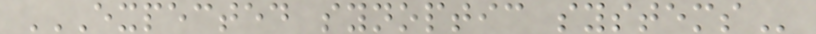EXPECTED SYNOPTIC SYSTEMS
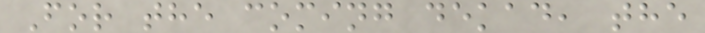For the coming dekad, the
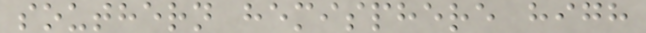southern hemisphere high
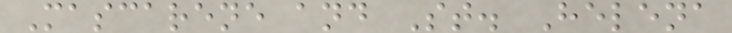Mascarene and St. Helena
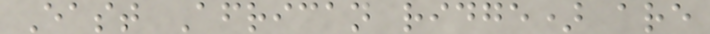East African ridge) are
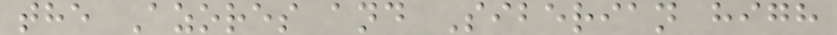the Azores and Siberian high
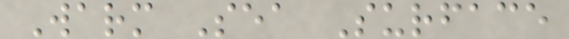Warm Sea Surface
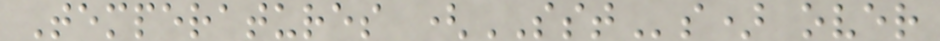Temperatures (SSTs) over
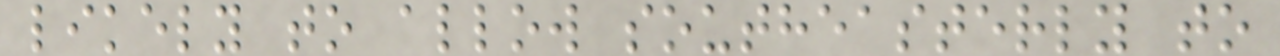likely to allow southeasterly to
